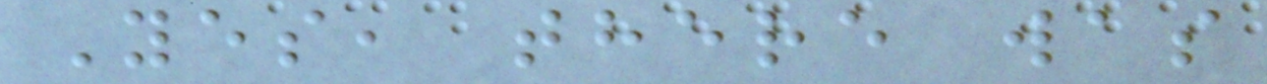Yes, there was
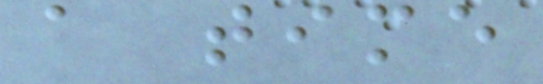a time
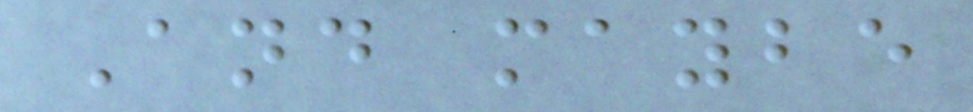And maybe
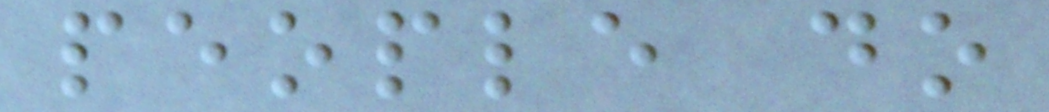people do
